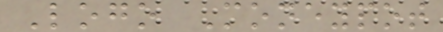Logo Moneypot
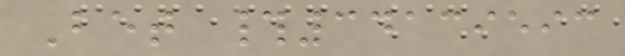Bet #34139593
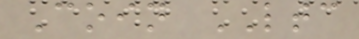Coin LTC
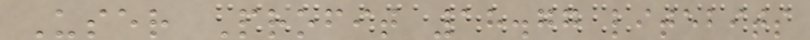User Profit 18.77 litebits
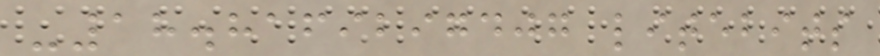-18.8169297407 litebits
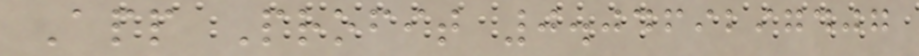App Profit 0.0469297407
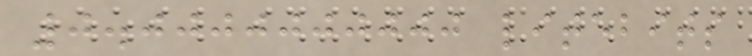0.0000000000 litebits
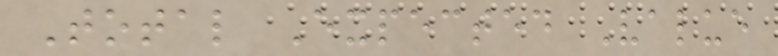Total Expected Value
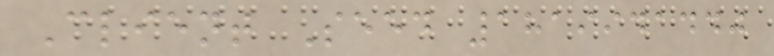Client Seed 1819941440
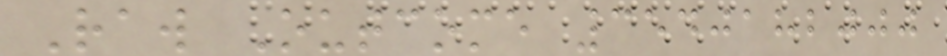Raw Outcome 3540182000
